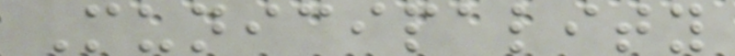Municipality
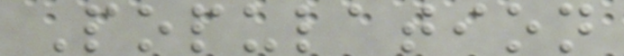Population
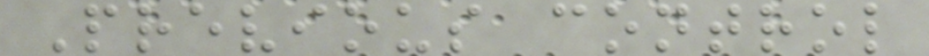Previous control
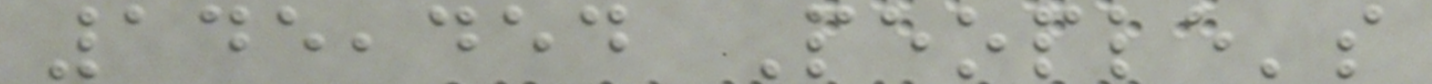145,454 People's
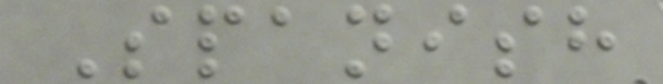Spanish
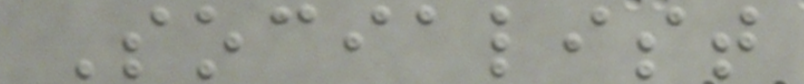Socialist
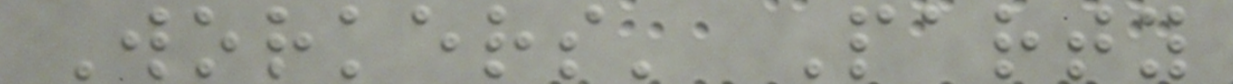Workers' Party
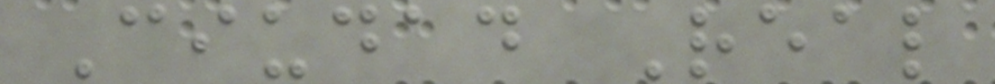Ciudad Real
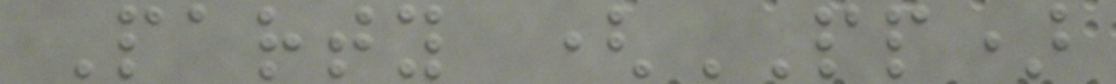Party (PP)
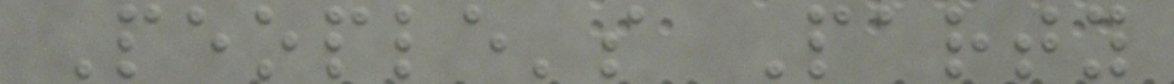People's Party
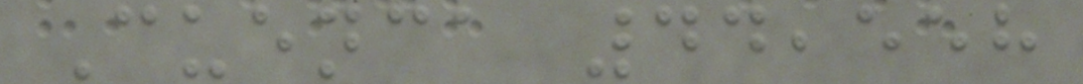Cuenca 44,558
